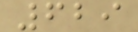629
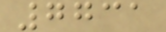7731
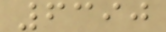6390
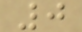0
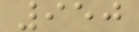950
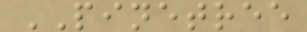PINETREE
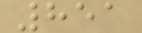851
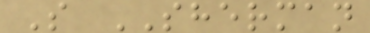S SHERMAN
